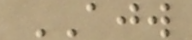AJW
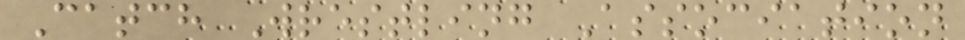Catch Wrestling Association
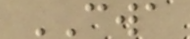CWA
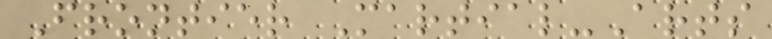Frontier Martial-Arts
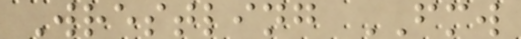Wrestling FMW
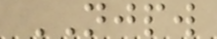NJPW
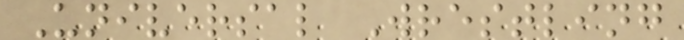Universal Wrestling
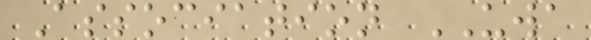Association UWA
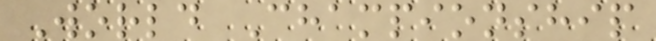World Championship
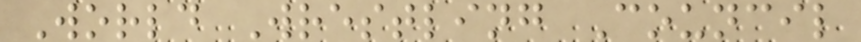World Wrestling Council
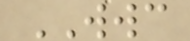WWC
